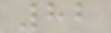82
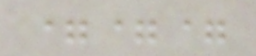===
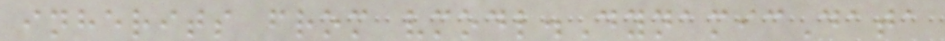inherits from vmodl.DynamicData
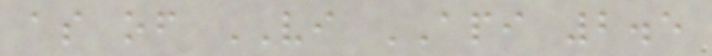as of VI API 2.5
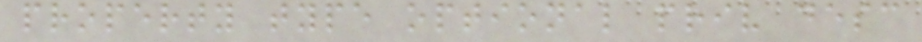property type optional priv desc
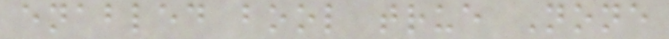enabled bool true None
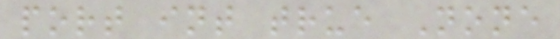port int true None
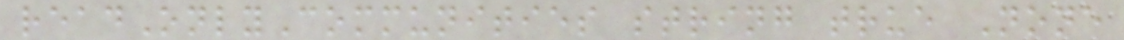readOnlyCommunities string true None
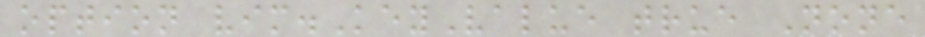option vim.KeyValue true None
